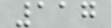117
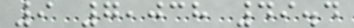9 7,038 49.4
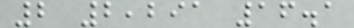2 2,291 16.1
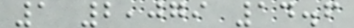1 2,079 14.6
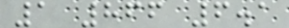1 866 6.1
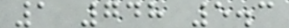1 748 5.3
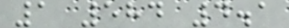1 584 4.1
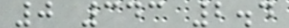0 343 2.4
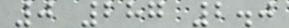0 287 2.0
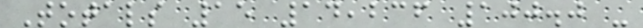Totals 15 14,236 100.0 -
